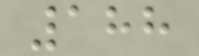188
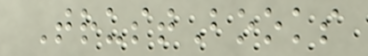TrustBooks
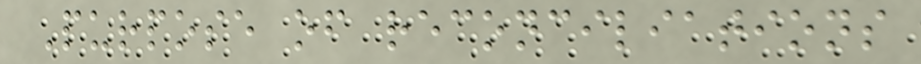Purpose of reconciliations
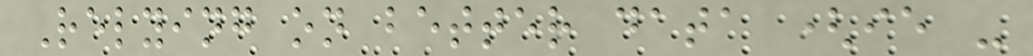Relying on better data (ie -
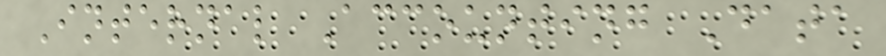Internal Accounting Data
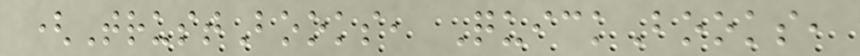(TrustBooks, QuickBooks,
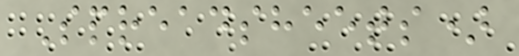Spreadsheets)
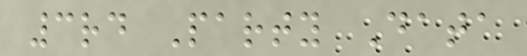3rd Party Data
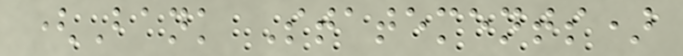(Bank Statements)
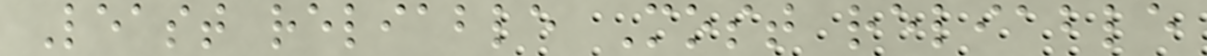Least reliable Most reliable
